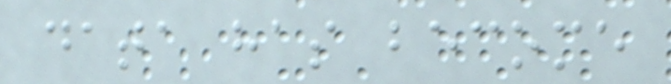data has become
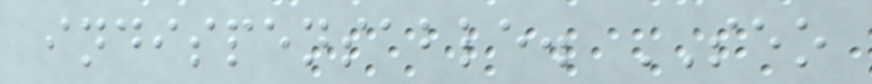indispensable. SEO
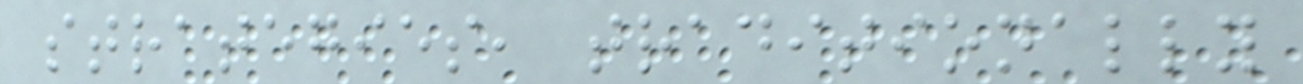strategies, traditionally
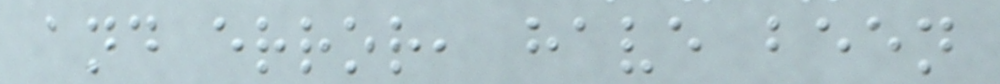and error, have been
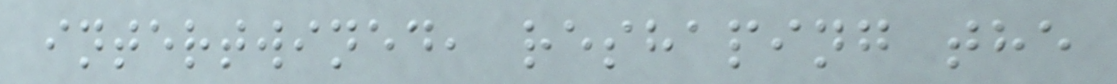intertwined, reshaping the
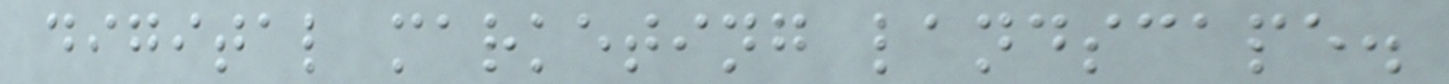digital marketing landscape.
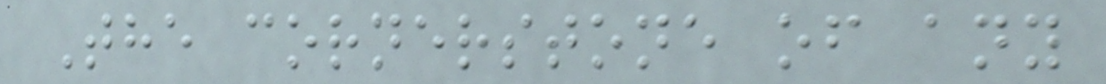The cornerstone of any
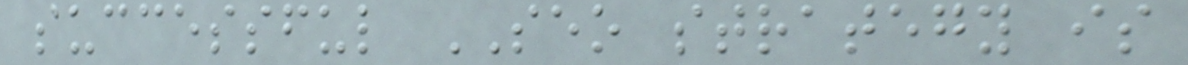successful SEO strategy is
